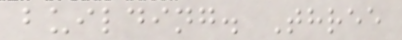building. Three
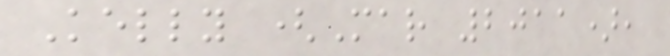Kelly (Mar 2011),
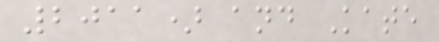2011) and Kate
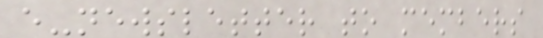e-newsletter to members
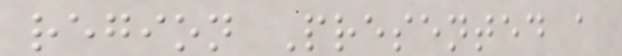region Presented a
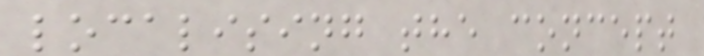localising the concept
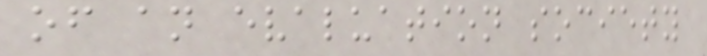of an evaluation society
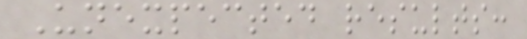Unexpected results:
